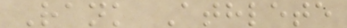Rank Athlete
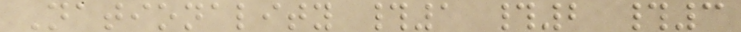Nationality #1 #2 #3
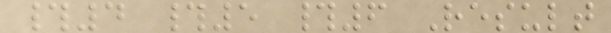#4 #5 #6 Result
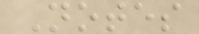Notes
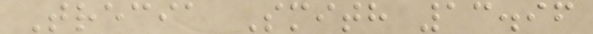Trecia Smith 13.96
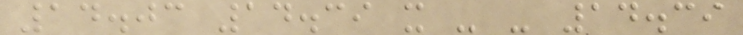14.03 14.39 x - - 14.39
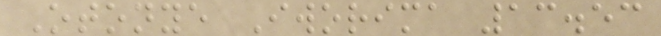Otonye Iworima 13.53
